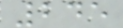245
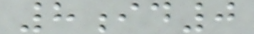8id0
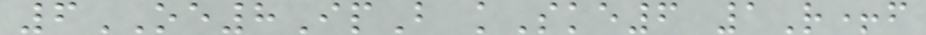6OE8IpB kSke6 1R+f
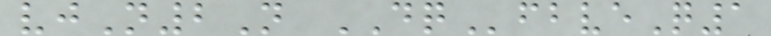vjN2N DQfbveQ1
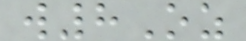w8Oz
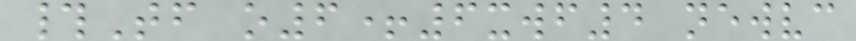#Tf o6+6xwf4 newvc
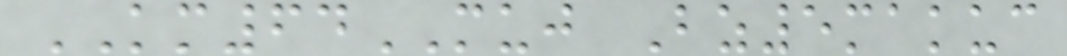KM64MUJ Bz5makuc
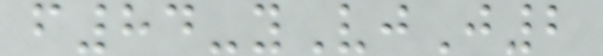f84-yVjJ2
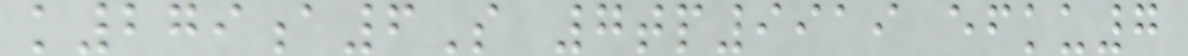k279a6S 7tp9919 efku7
